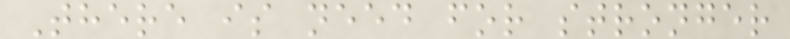There is need for stronger
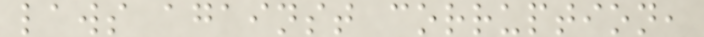laws against corruption,
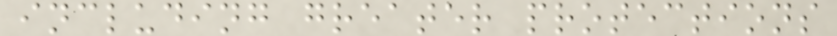including greater protections
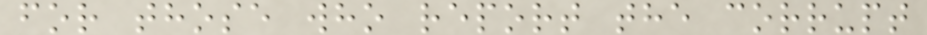for those who report the corrupt
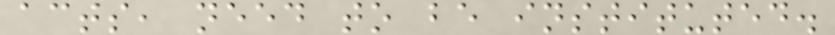acts, need to be instituted.
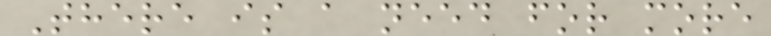There is a need for more
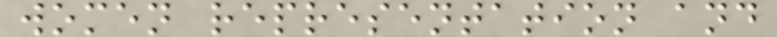women representation and
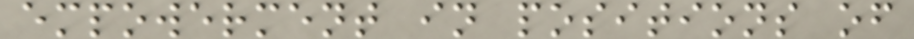empowerment in positions of
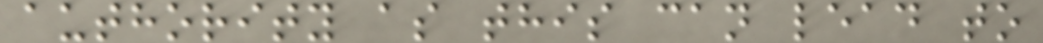authority as this can lead to
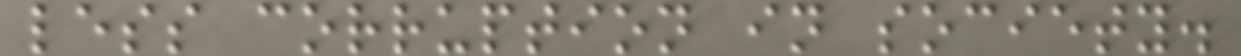less corruption in society.
